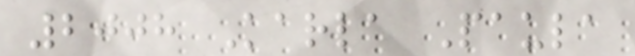2008 Karla Paula
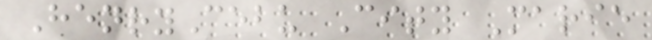HenryCebu City Marie
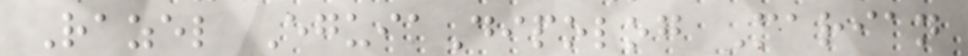Razel EguiaDipolog Marian
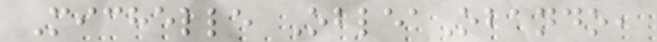Michelle ObleaObando,
